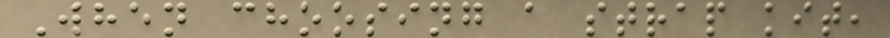When choosing a strap kit,
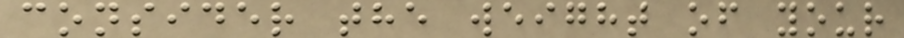consider the weight of your
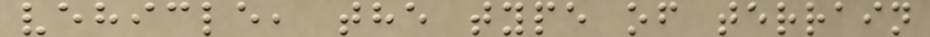vehicle, the type of terrain
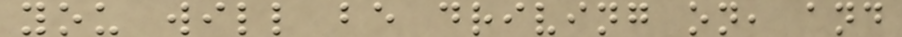you will be driving on, and
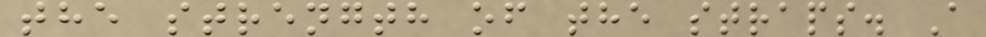the strength of the straps. A
